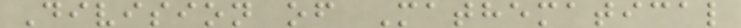Division of Mathematical
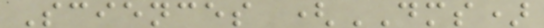Sciences (DMS)
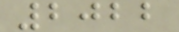2022
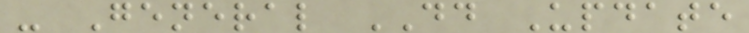- General DD Update
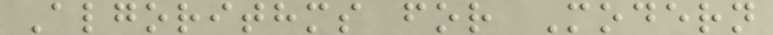Algorithms for Modern
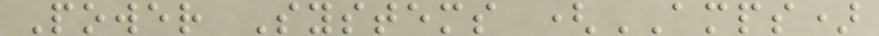Power Systems (AMPS)
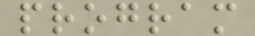program
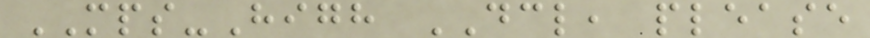MPS-High DCL, please
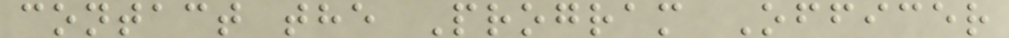contact the Program Officer
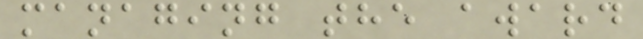managing the award
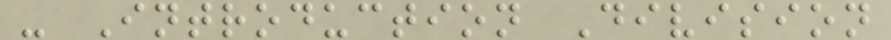- Introduction Division
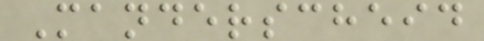Manderscheid
